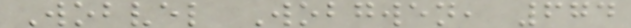Wobvel Wobgwen, 674
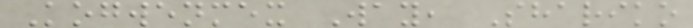Kogwenmex Way, Shariko
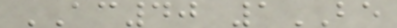AC40 1BE
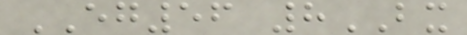EG56 8BX
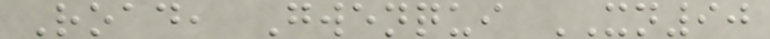Road, Gwenqui XN90
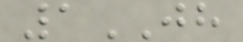1JH
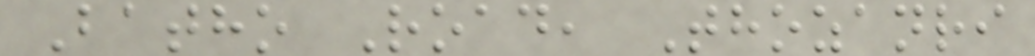Batho Road, Thozanri
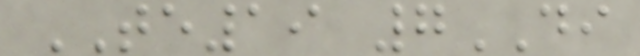TE19 7DI
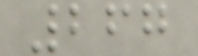267
